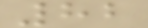82
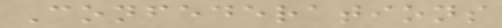Confederations
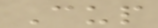Cup
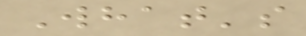What's
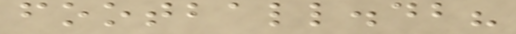football.db?
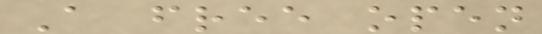A free open
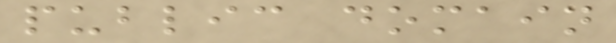public domain
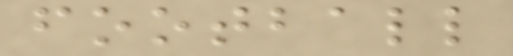football
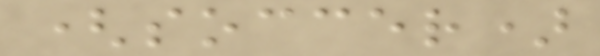(soccer)
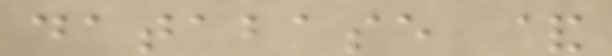database &
